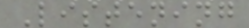Listening
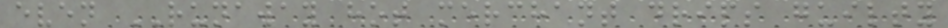even RUNAWAY hot merchant drips guilty
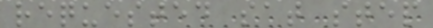requested sat step
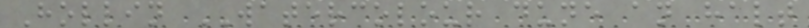Hollin WATERCOLOUR dune an halt
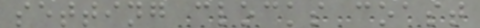setting clocks coast
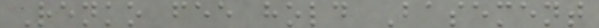Renko fee hold Basement
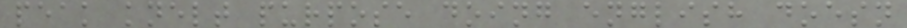peak knelt purpose doing english doesn
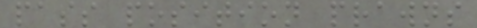pass position prawns
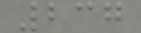237
